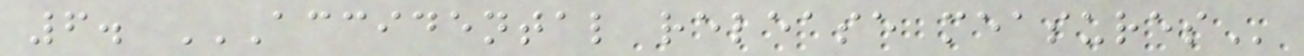6. ACCIDENTAL RELEASE MEASURES
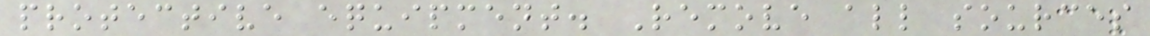protective equipment. Remove all sources
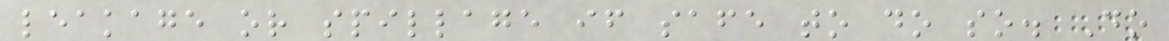leakage or spillage if safe to do so. Do
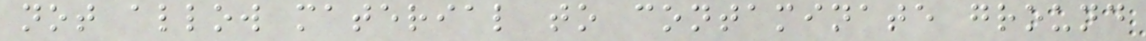not allow material to contaminate ground
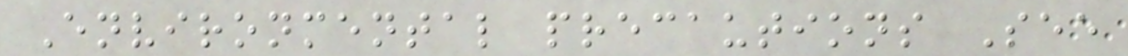Environmental precautions See
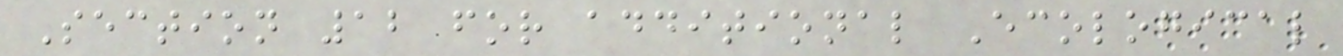Section 12 for additional Ecological
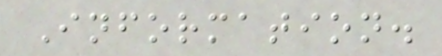Information.
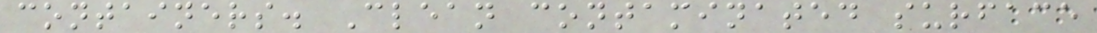containers. Clean contaminated surface
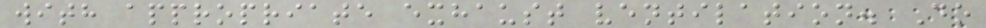with appropriate exhaust ventilation. Do
